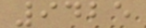9425
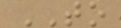TO
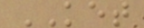KET
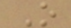O
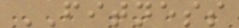FITNESS
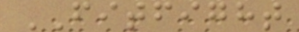FITFIGHT
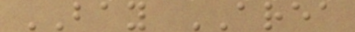BAY AREA
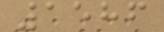1586
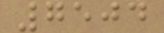7504
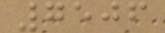7506
